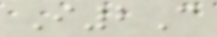I2C
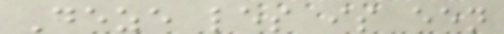Deze les is een
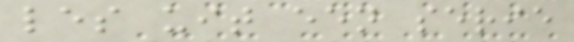les uit een serie
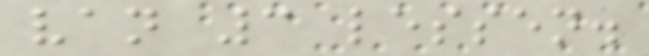van 3 lessen.
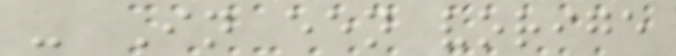- In een vorige
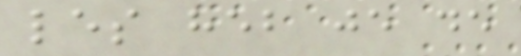les heb je de
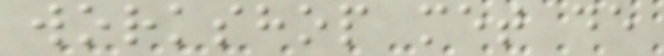workshop met de
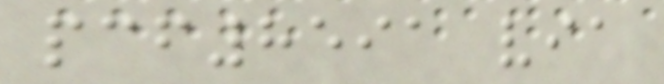pcf8591 via
